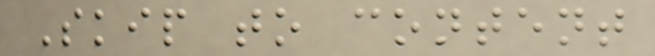Skip to content
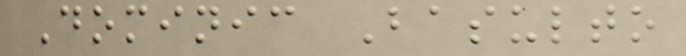Dominic Basulto
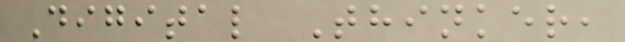Digital Thinker,
